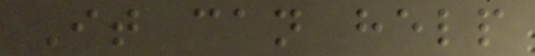It can help
